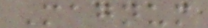Magnum
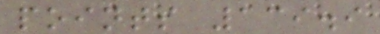points 139.9
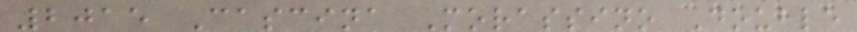2015 Cascina Morassino Double
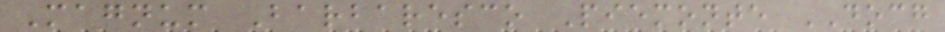Magnum Barbaresco Piemonte DOCG
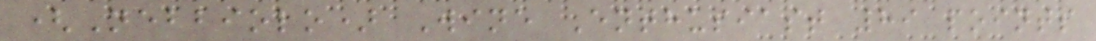(Nebbiolo) Wine Enthusiast 89 points
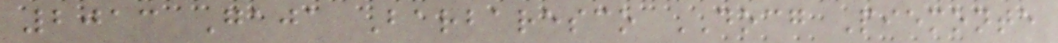2013 Gaja Barbaresco DOCG Piemonte
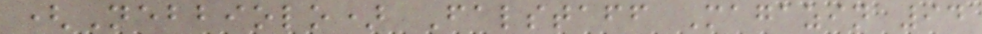(Nebbiolo) Falstaff Magazin 94
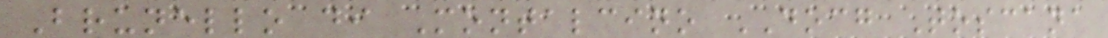Brunello di Montalcino DOCG Toscana
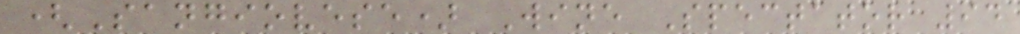(Sangiovese) Wine Spectator 94
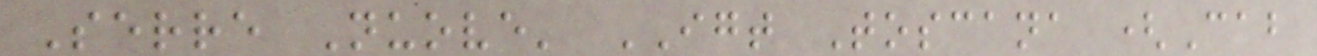Serre Nuove' IGT Toscana (Cab
